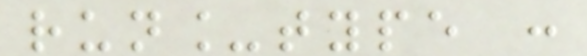run_type :
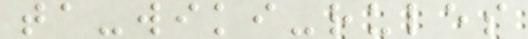ta-wiki-rules
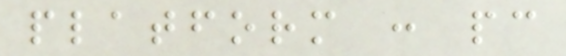platform : pc
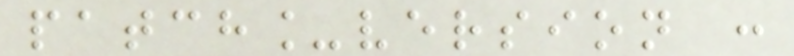patch_version :
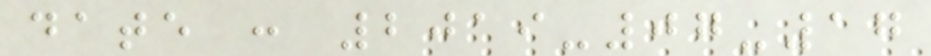date : 2019-07-17
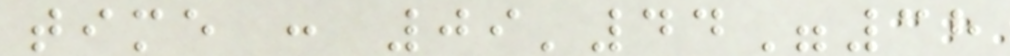time : 09'44"38
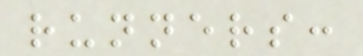runners:
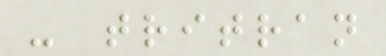- tritran
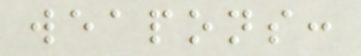weapons:
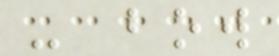- bow
